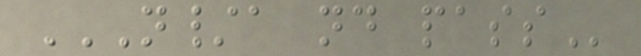N/A ND PASS
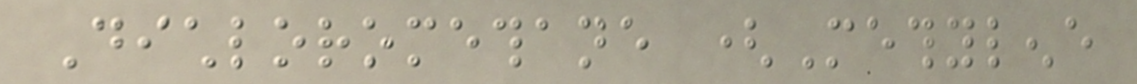Dichloromethane (Methylene
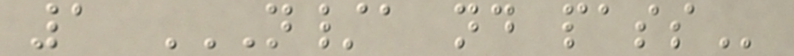1 N/A ND PASS
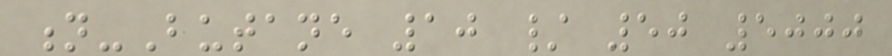n-Butane 10 / 50 5000
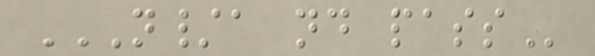N/A ND PASS
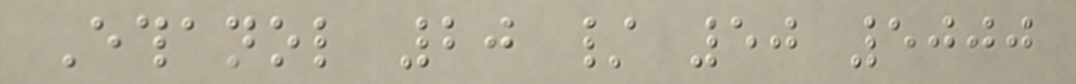Ethanol 20 / 50 5000
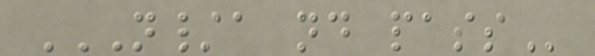N/A ND PASS
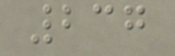237
